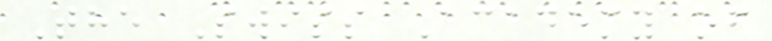The Swiss Academy of
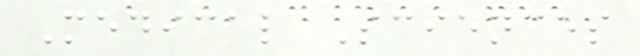Medical Sciences
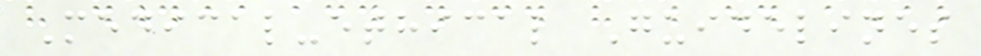Medical-ethical Guidelines
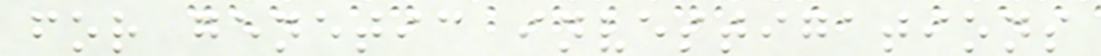for genetic investigations
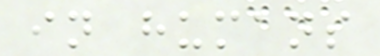in humans
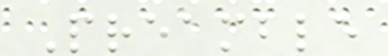Preamble
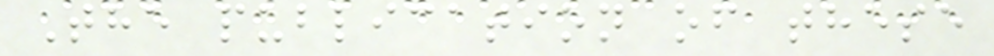The publication of these
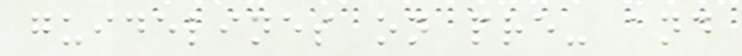guidelines on pre- and
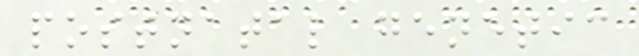postnatal genetic
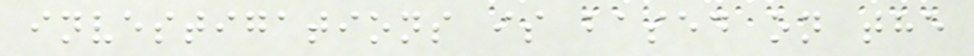investigations is based on the
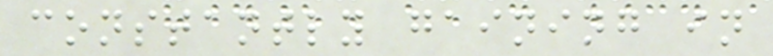constantly gaining in
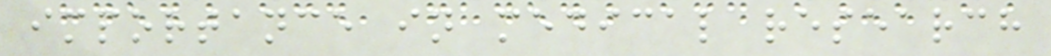importance in medical research
